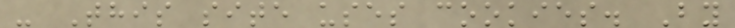- This site uses cookies. By
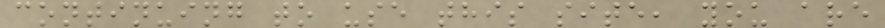continuing to use this site, you are
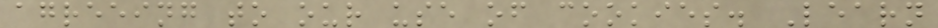agreeing to our use of cookies. Learn
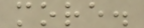more.
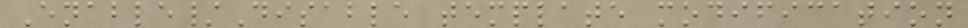Enable/Disable template modification
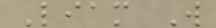Liam W
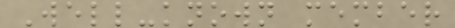Well-known member
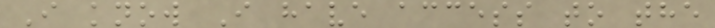I know I have access to the
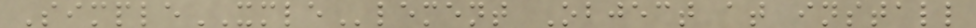SimpleXMLElement Object at install
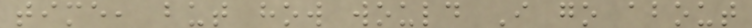time, but how would I go about
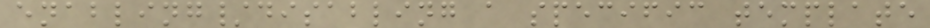enabling/disabling a specific template
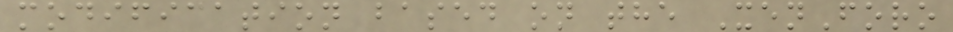modification based on the XenForo
